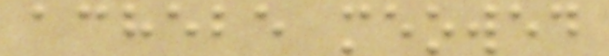achebe meowed
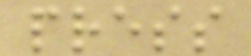press
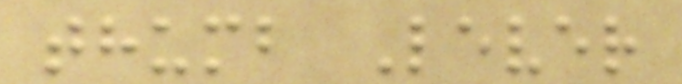thumb Lever
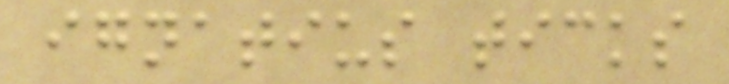ignatius ticks
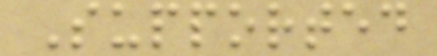Supported
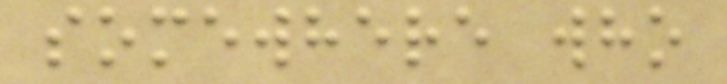somewhere who
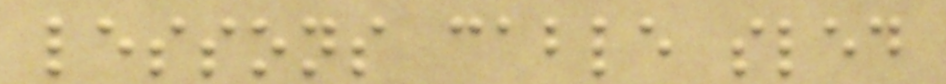lessons cable sled
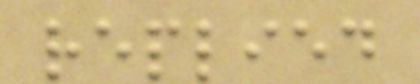replied
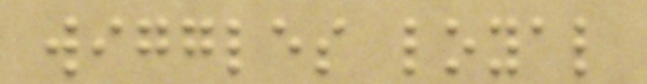wiggles loyal
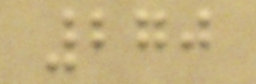270
